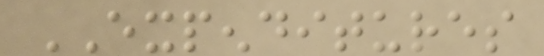EXPENDITURES
